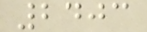2403
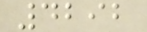4292
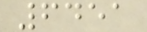6451
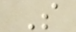S
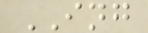ING
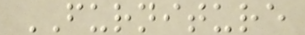FURNITURE
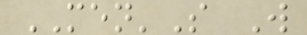MEN'S W
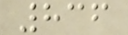836
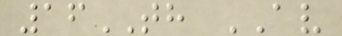16TH AV
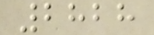2828
